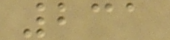231
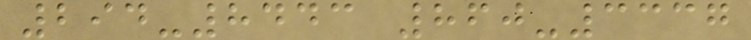294-8443 860-3337
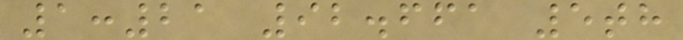1:21 92.661 5th
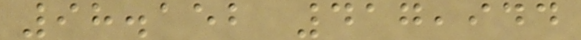98.152 417,944
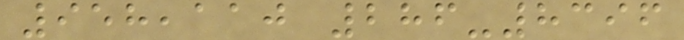958,110 286-8396
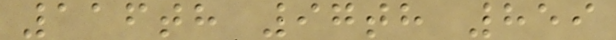116th 97th 859
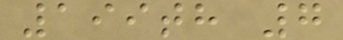199th 7
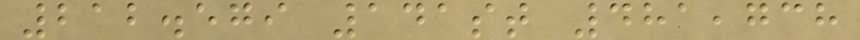212.579 141st 481,738
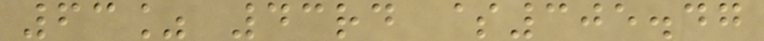63% 43rd $305.47
